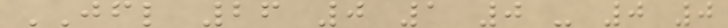JFL 26 0 1 0 - 0 0
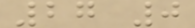27 0
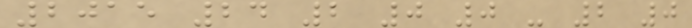2015 24 2 0 0 - 2 0
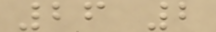26 2
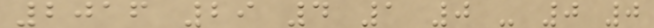2016 29 4 1 0 - 0 0
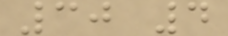30 4
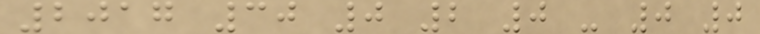2017 30 0 2 0 - 0 0
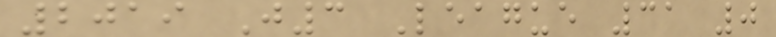2019 J3 League 31 0
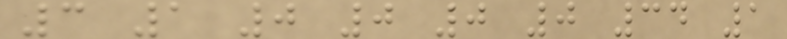3 1 0 0 0 0 34 1
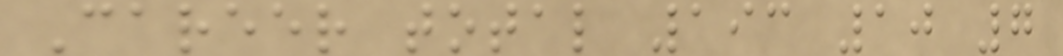Career total 193 10 7
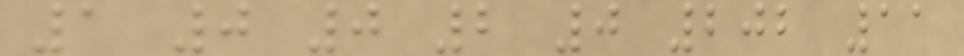1 0 0 2 0 202 11
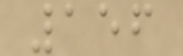156
